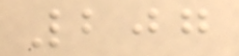207
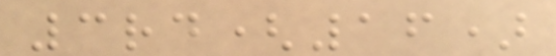3rd(16)
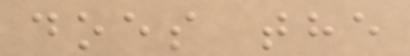does the
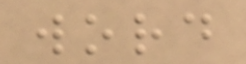word
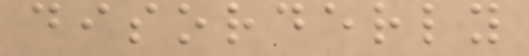disorderly
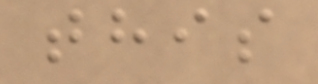this
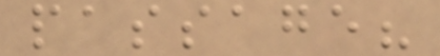passage?
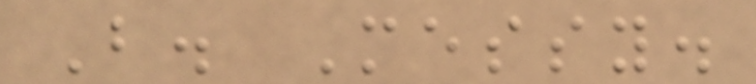B. Messy.
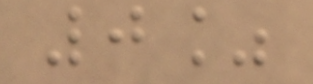0%
